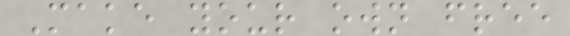Make your own free
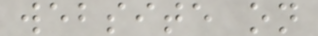website on
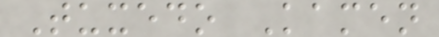Tuxedo Kamen
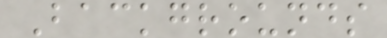Backgrounds
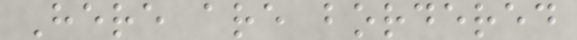Here are bordered
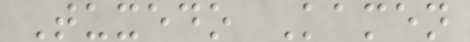Tuxedo Kamen
